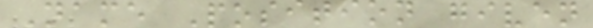Name Position given
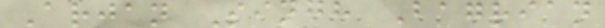Arjan Singh Bagrian
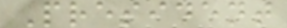President
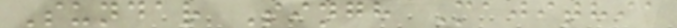Sundar Singh Majithia
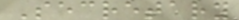Secretary
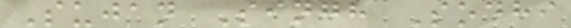Sujan Singh Sodhi
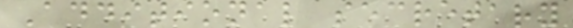Additional secretary
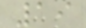19
